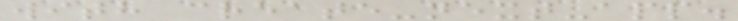with create-next-app.
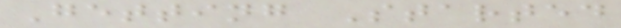Getting Started
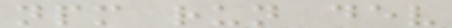npm run dev
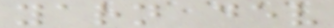yarn dev
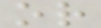or
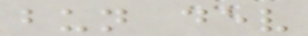bun dev
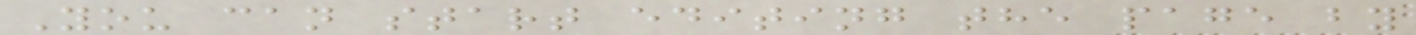You can start editing the page by
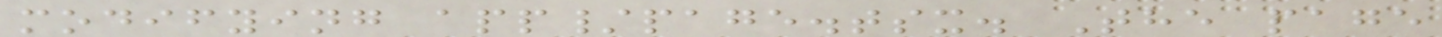modifying app/page.tsx. The page
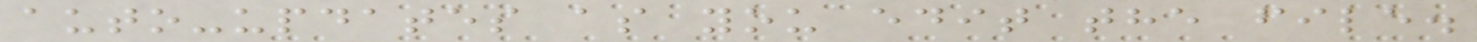auto-updates as you edit the file.
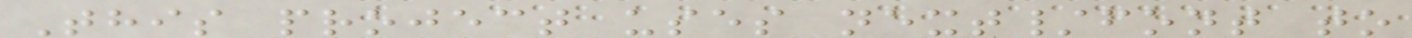This project uses next/font to
